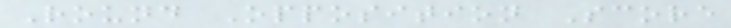Round Opposition Score
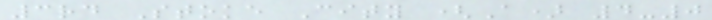3rd Stoke City (A) 4-0
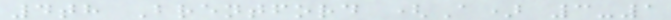4th Brentford (A) 3-1
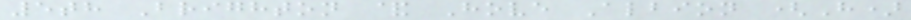5th Brighton & Hove Albion (H)
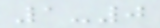1-0
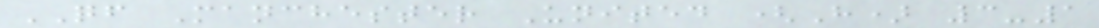QF Manchester United (H) 3-1
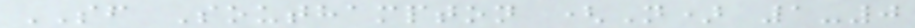SF Southampton (N) 1-0
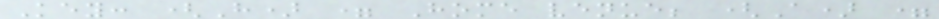Key: (H) = Home venue; (A) =
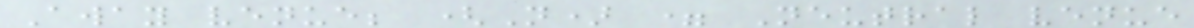Away venue; (N) = Neutral venue
